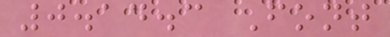0.14.3 Font
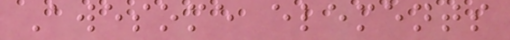Awesome elements
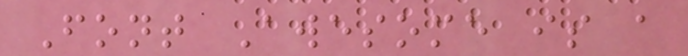Font Awesome is a
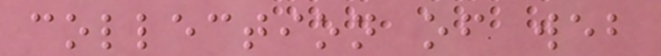collection of web
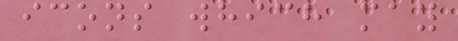icons which may
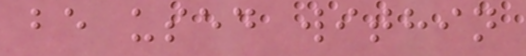be used within
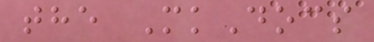the MkDocs
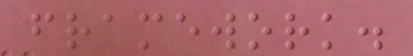framework.
